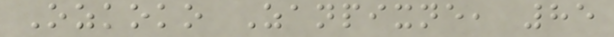Ozkoko Zanpixne, 85
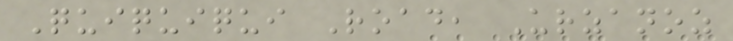Quiquiqui Road, Urzanoz
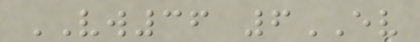VW36 6EV
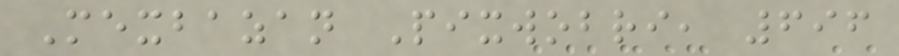Mexbazan Pixwobri, 696
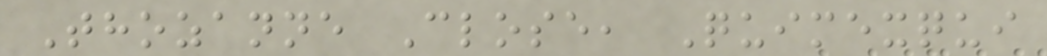Thozanne Close, Quimexqui
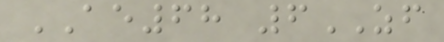AE68 6ZF
